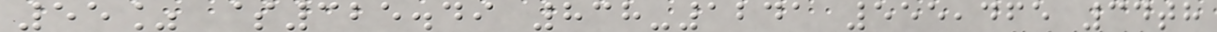55% $325.49 838-1241 555,465 34th
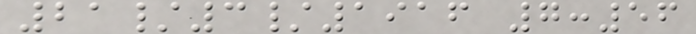21/3/1916 7:56
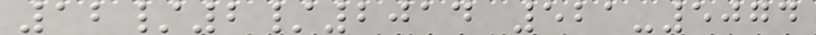12/2/2014 521-5074
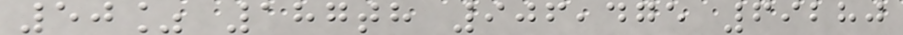50% 187th 906,475 69280
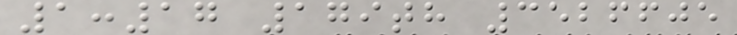1:17 179th 3526605
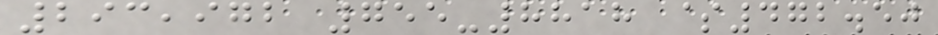293,972 755-8818 $472.50
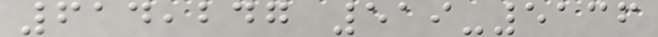614,247 519-5136
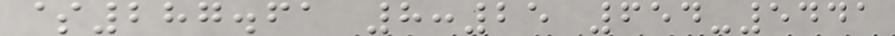$287.61 8:25 654-5441
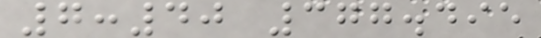7:40 377.495
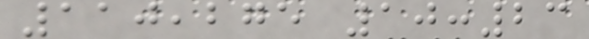110,275 10:23
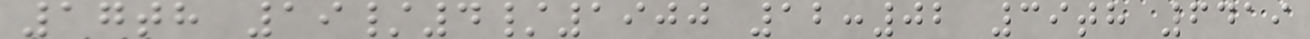17th 19/4/1900 12:02 39th 6419
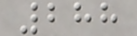288
